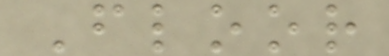Floor
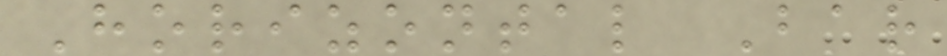Horizontal Bar
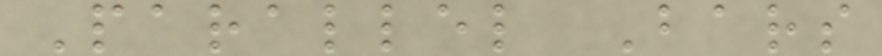Parallel Bars
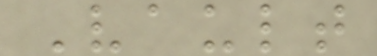Vault
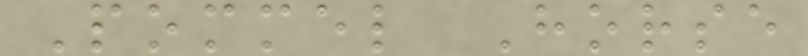Pommel Horse
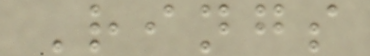Rings
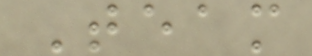Team
